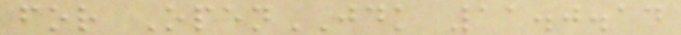for OpenJDK 11.0.14
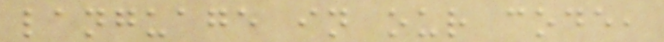language in our code,
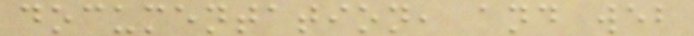documentation, and web
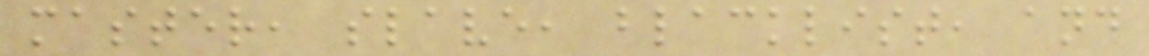master, slave, blacklist, and
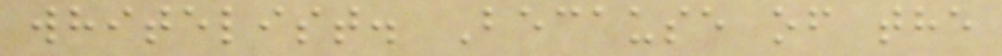whitelist. Because of the
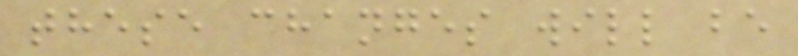these changes will be
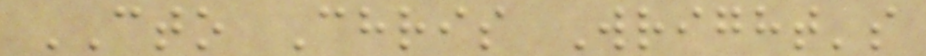CTO Chris Wright's
